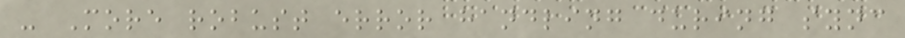- More robust error handling during sync
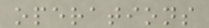operations
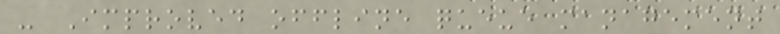- Improved offline queue management
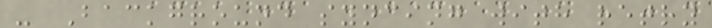- Background syncing with retry
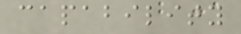capability
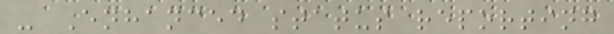- Enhanced status reporting
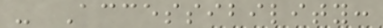- Accessibility:
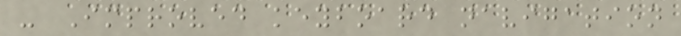- Improved keyboard navigation
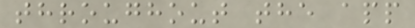throughout the app
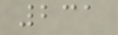231
